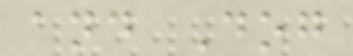and Dog
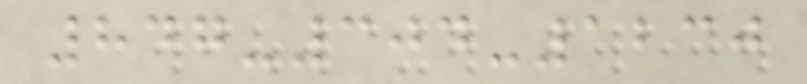847-304-1230
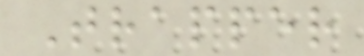Trapper
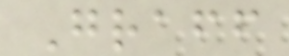Graff
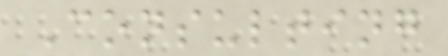Consulting
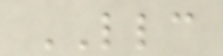LLC
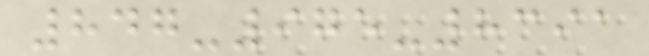847-975-8391
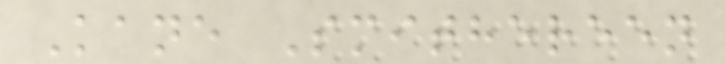Kane Smithereen
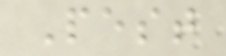Pest
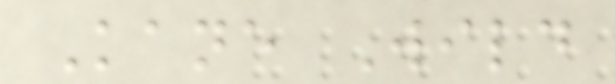Kane Wild
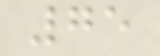75
